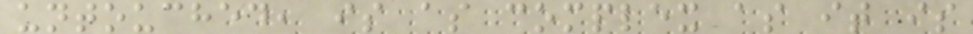untouched, is as complex as it is
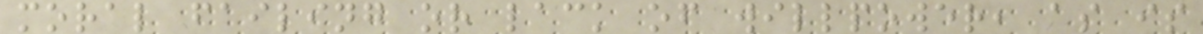moral failing or lack of willpower, as is
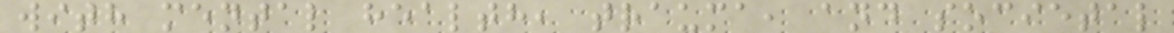with mental health, trauma, and societal
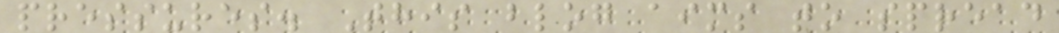pressures. This blog aims to spread
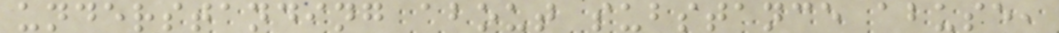understanding about substance abuse,
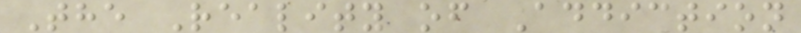The Reality of Addiction
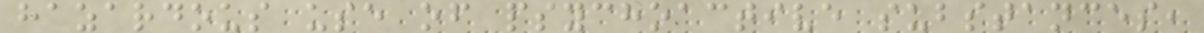hazardous use of psychoactive substances,
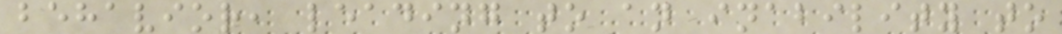behavior, leading to an inability to
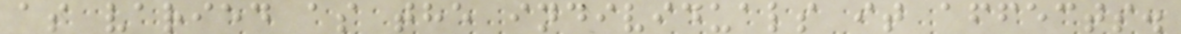as varied as the individuals it affects.
